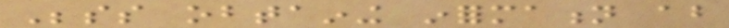Besides obtaining information about
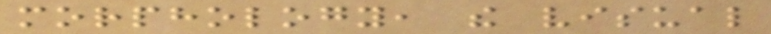morphology, the visual
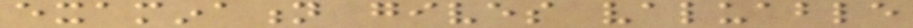examination gives valuable
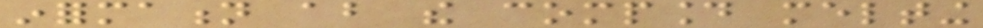information about the compound melting
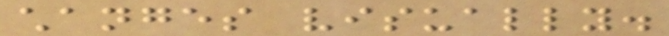changes visually.
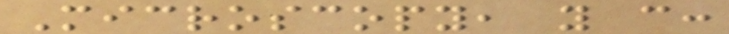Microscopy, you can:
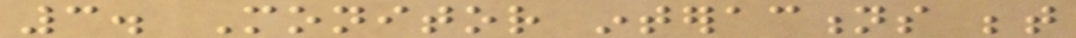3. Monitor interactions between
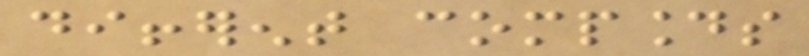different compounds
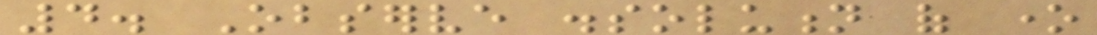4. Observe dissolution of one
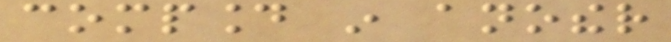compound in another
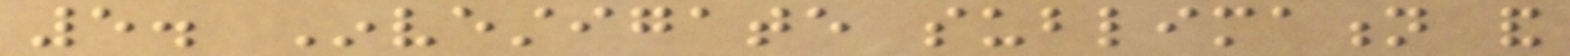5. Investigate sublimation and
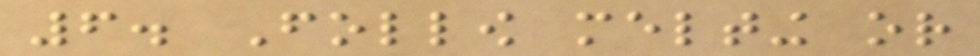6. Follow melting or
